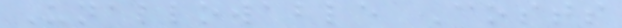Unallowable Costs
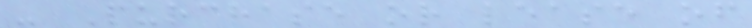- Purchase or lease of
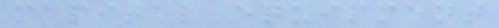capital equipment
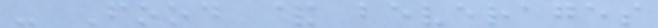- Food & beverages
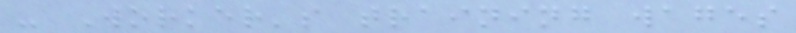- Worker's training wages
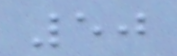50
